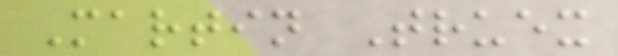Martin Truex
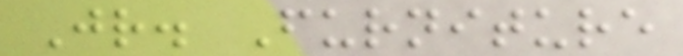Jr. Furniture
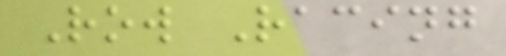Row Racing
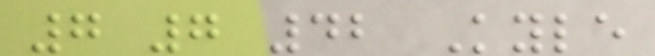7 7 42 Kyle
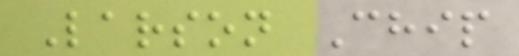Larson Chip
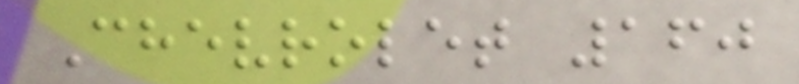Chevrolet 160
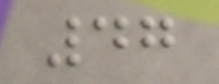47
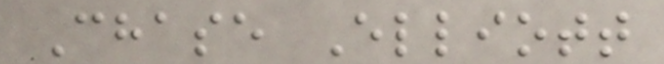Chase Elliott
